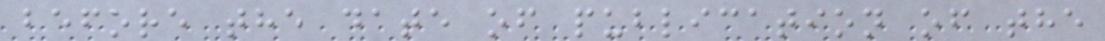before the date of publication of the
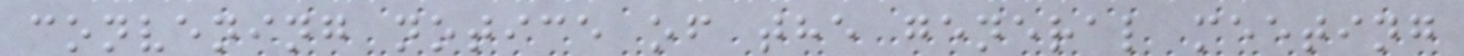convening notice of the general meeting
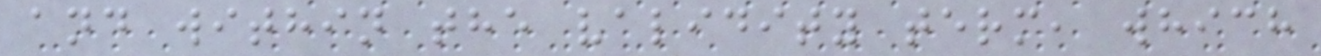and within the validity term, which
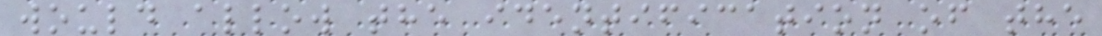would allow the identification of the
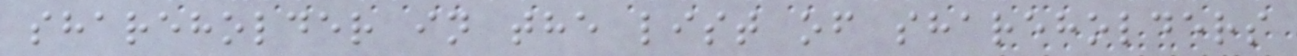shareholder in the list of shareholders
